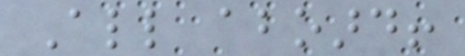All aboard!
